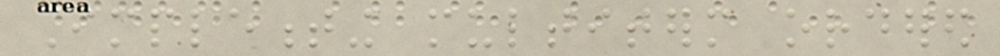Implementing multiterm ordered
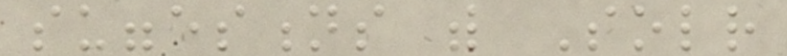suggestions with Solr
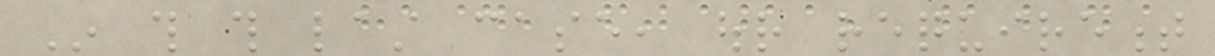In this this last case, our requirement
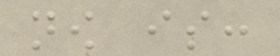now is:
